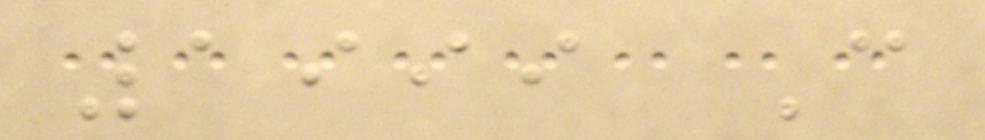1999 C
